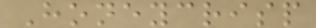Honeycrisp
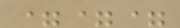===
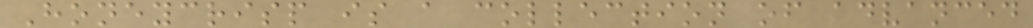Honeycrisp is a collection of advanced
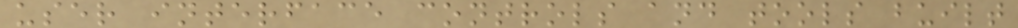user interface controls and tools built
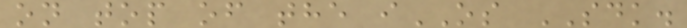on top of the iOS SDK.
